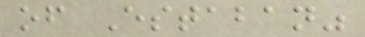of Estaban"
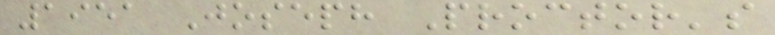1951 Joseph Proctor's
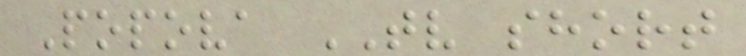Popova TV short
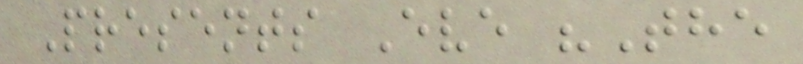Presents Eve "The
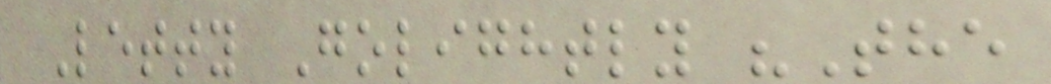Letty Golightly "The
